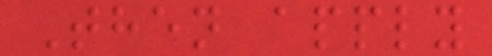Then apply
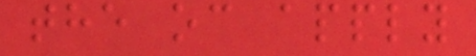the oc apply
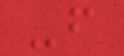-f
